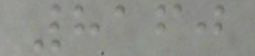8160
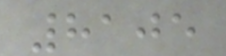8105
